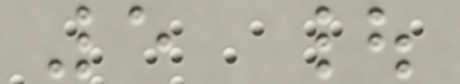5 |
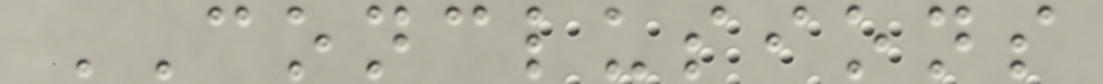CONCLUSIONS
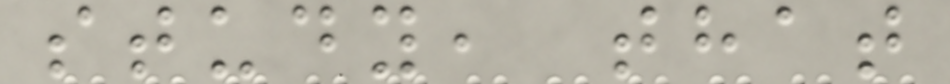study, that
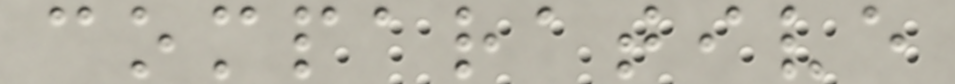comparative
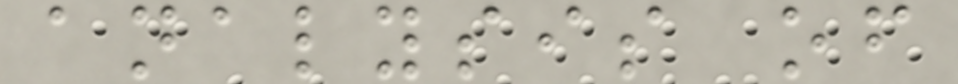analysis of
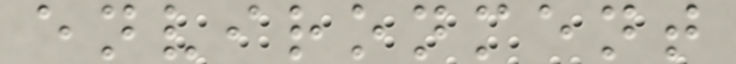environment
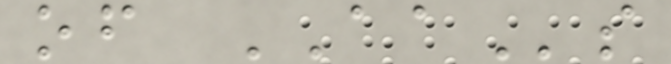of AAs
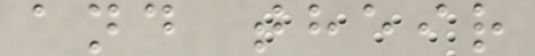and their
